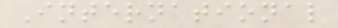International
